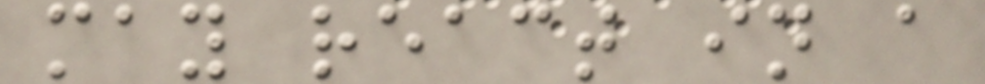may react in a
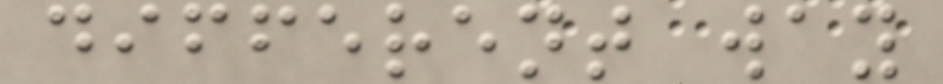different way
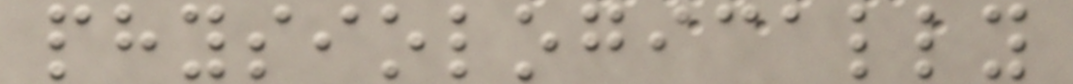physiologically
